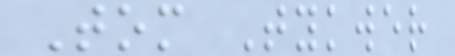Tom Tykwer
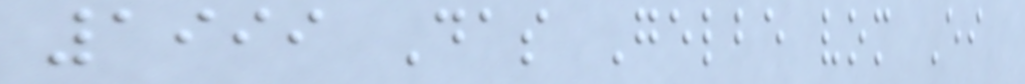1999 Das Gelbe vom Ei
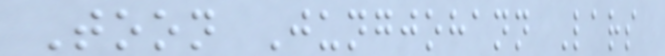Toon Jungjohann Lars
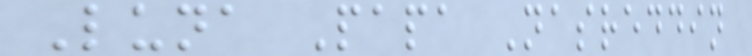Luna Papa Nasreddin
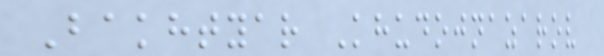Bakhtyar Khudojnazarov
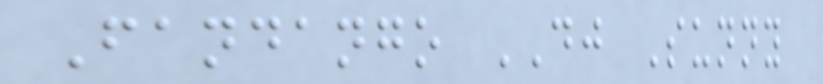Fandango DJ Sunny
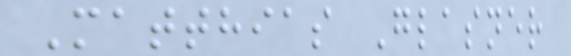Matthias Glasner
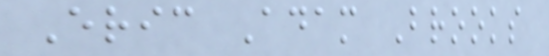Eric Adam Brooks
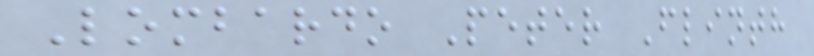Lombardo Peter Flinth
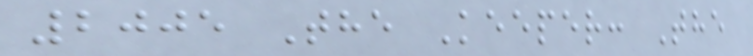2005 The Keeper: The
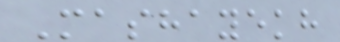Mashayekh
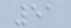51
